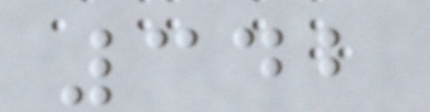342
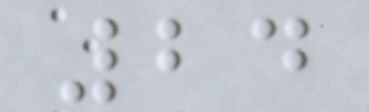24
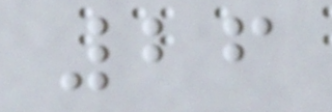26
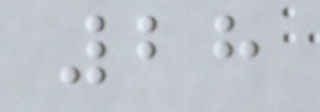28
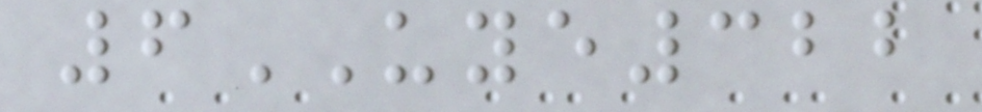6UYE322
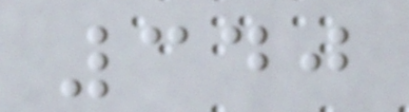340
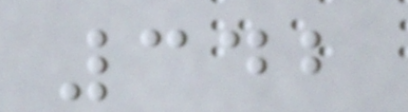342
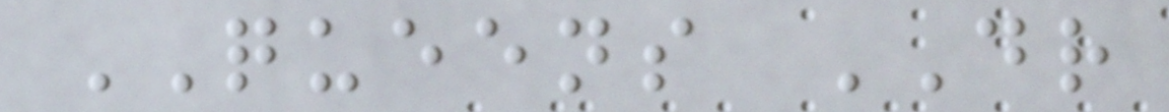QUEENS DR
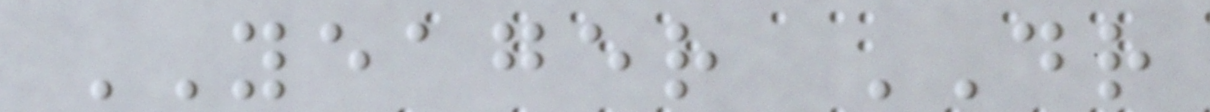YEAGER DR
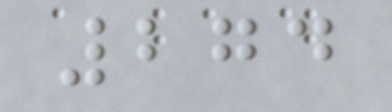274
